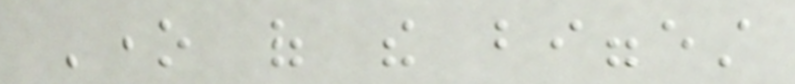One of the biggest
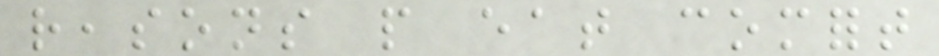reasons people eat comfort
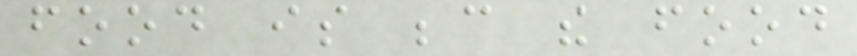food is because the food
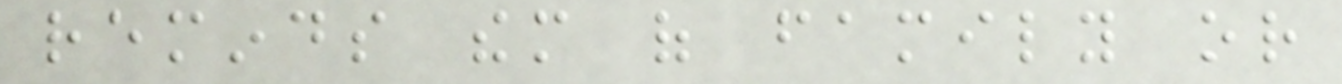reminds them of family or
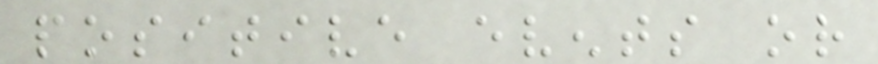positive events or
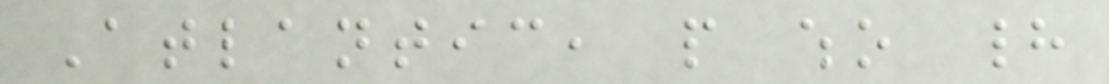Atlantic, people who had
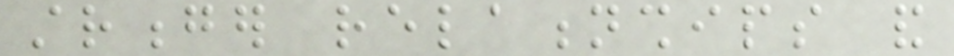stronger relationships and
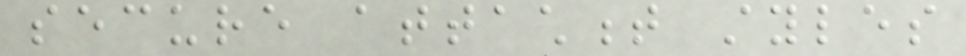secure attachment styles
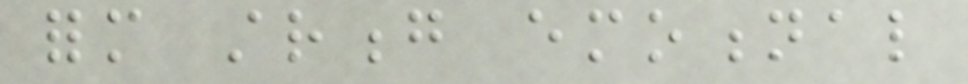form strong emotional
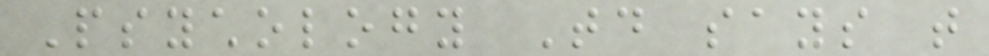Psychology Today says that
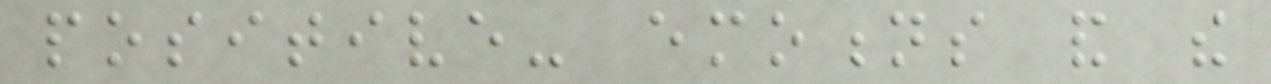positive- emotions and the
